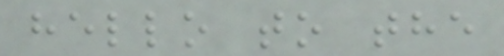hello to the
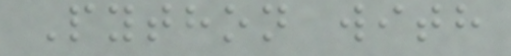Python with
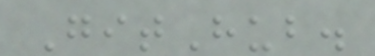GitHub.
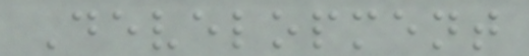Development
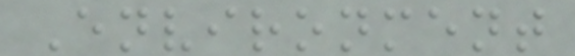Environment
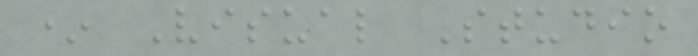* Visual Studio
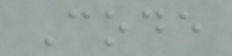Code
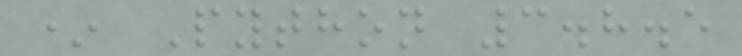* Python 3.8.5
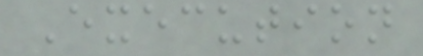Execution
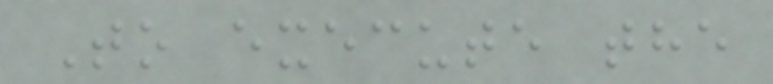To execute the
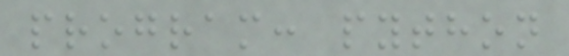program: python
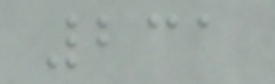231
